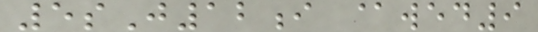5sJ12i @wed9
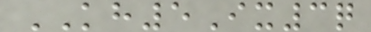KH5Ix3q
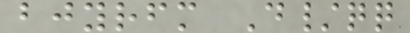bjyrfm D/qq
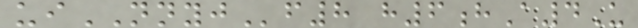uiNNYJf8 h6hA4U
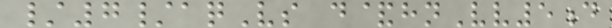/7/aqVs d&hnVv5d
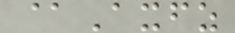@Axfz
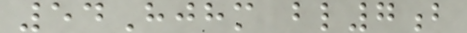54Hjhm bl7b
